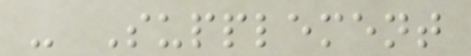- Supplement
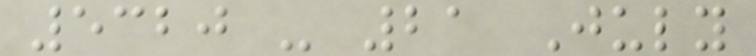5320 - 21 July
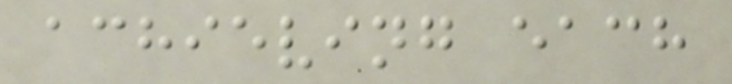achieving each
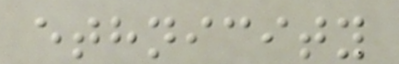ethnicity
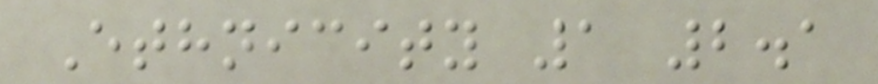Ethnicity 1 2.1
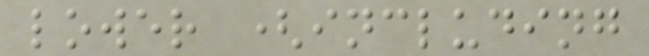lower (including
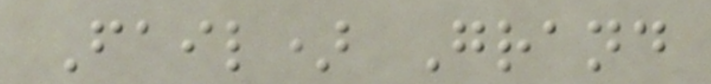Fail) Grand
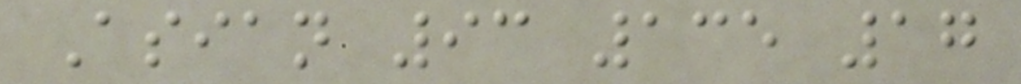Asian 93 135 17
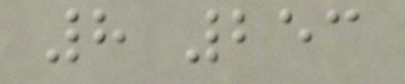8 253
